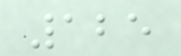125
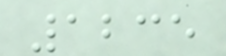1235
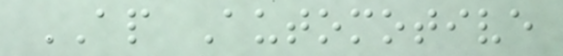AP Automotive
